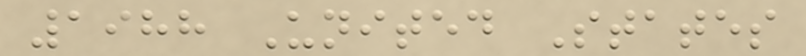1988 United States
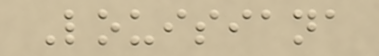Louisiana
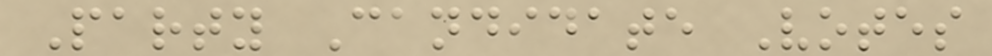Party Candidate Votes
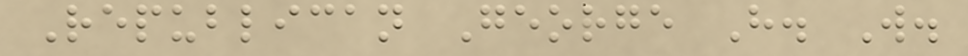Republican George H. W.
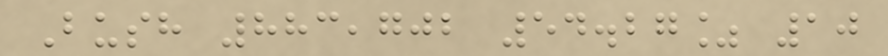Bush 883,702 54.27% 10
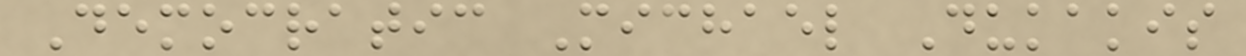Democratic Michael Dukakis
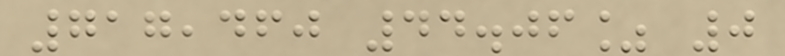717,460 44.06% 0
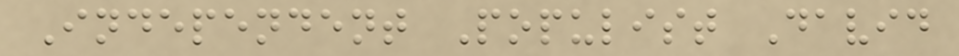Independent Populist David
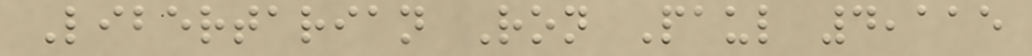Libertarian Ron Paul 4,115
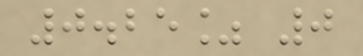0.25% 0
